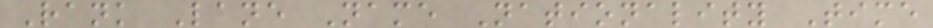Rank Lane Name Nationality Time
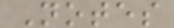Notes
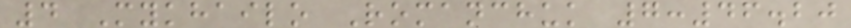4 Mykhailo Romanchuk 7:46.20
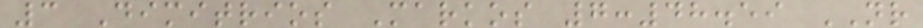3 Dimitrios Markos 7:48.59 NR
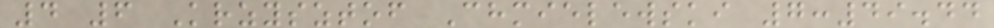4 6 Krzysztof Chmielewski 7:49.44
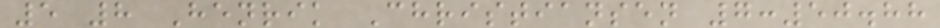5 8 Henrik Christiansen 7:50.88
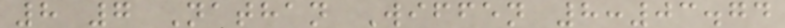8 7 Nathan Wiffen 8:03.74
